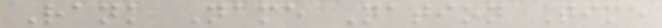Rank Name Nation Time
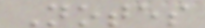Notes
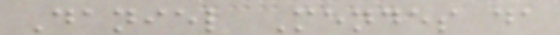Daniel Mendes da
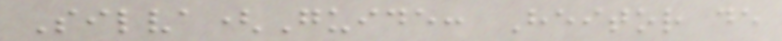Silva(Guide: Heitor de
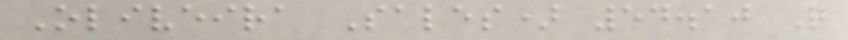Oliveira Sales) 54.10 Q
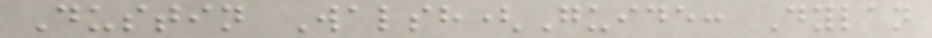Dustin Walsh(Guide: Dylan
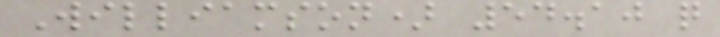Williamson) 54.10 q
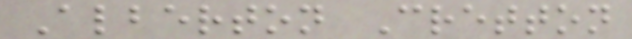Alberton Cretton
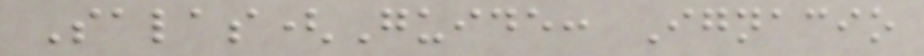Salas(Guide: Ignacio
